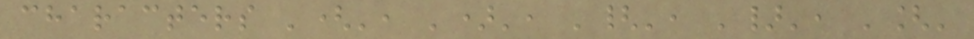characters '(', ')', '{', '}', '['
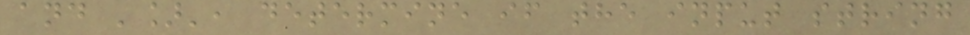and ']', determine if the input string
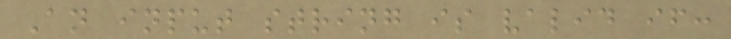An input string is valid if:
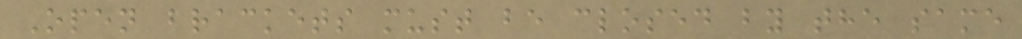Open brackets must be closed by the same
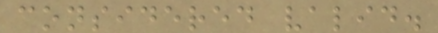considered valid.
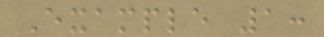Example 1:
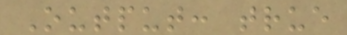Output: true
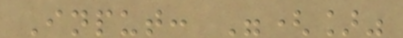Input: "(]"
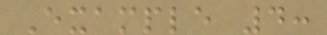Example 4:
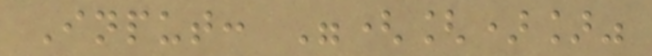Input: "([)]"
